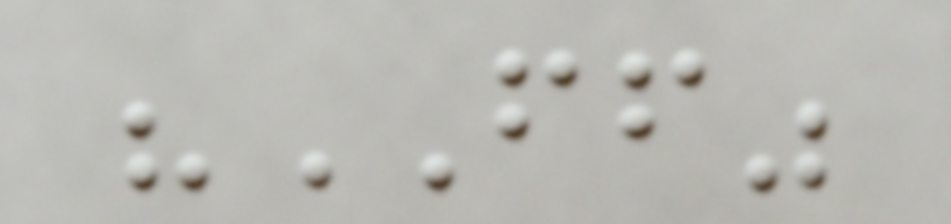"FF"
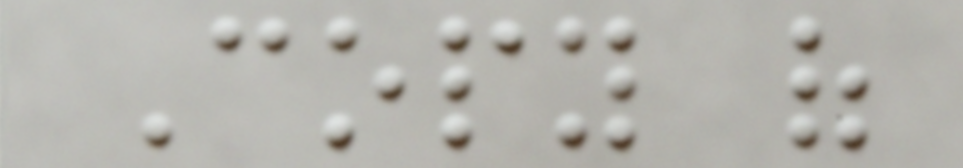Copy of
